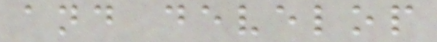and develop
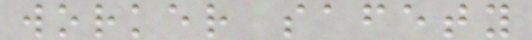worker safety
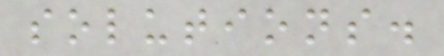solutions.
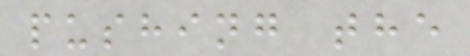pushing the
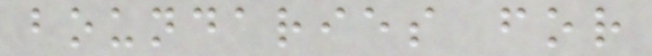boundaries for
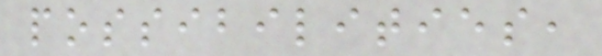possibilities,
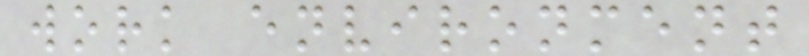work environment
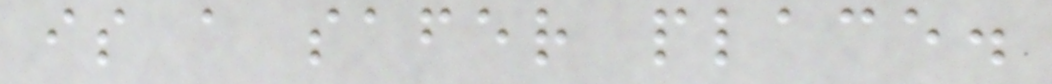is a safer place.
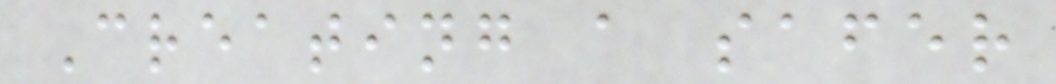Creating a safer
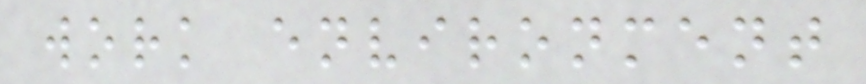work environment
